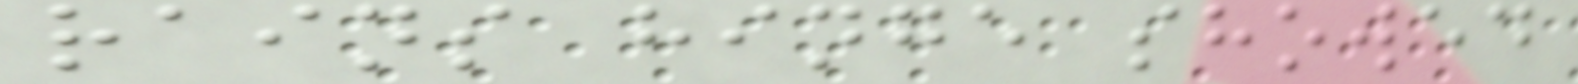rains hinge showed
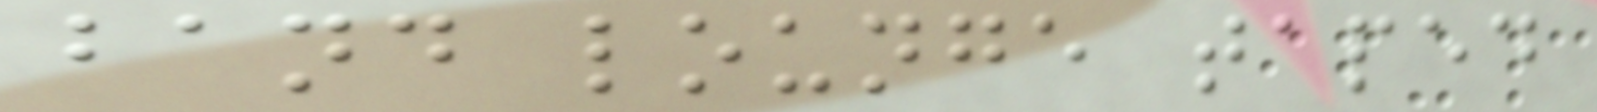band lounge taped
